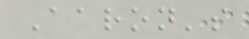Aaron's
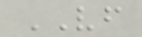VF
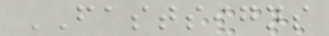FASTSIGNS
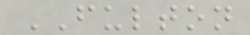FULTON
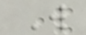W
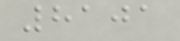8101
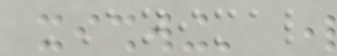ANIMAL
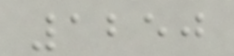1250
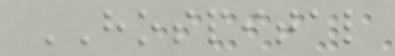HOSPITAL
